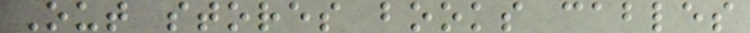Out stores books cables
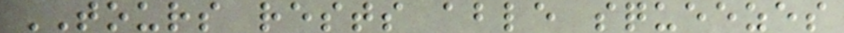TOURS rests able squeezes
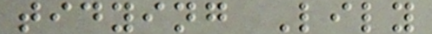tidying Lily
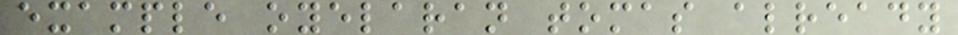example oyelaran tomas already
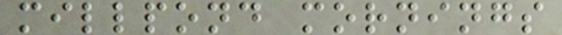millpond mornings
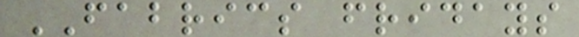FABRICS fridays
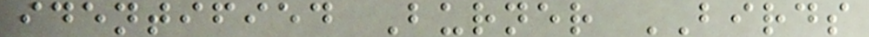identified Burner BIRDS
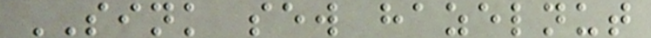SINK sew hazelnut
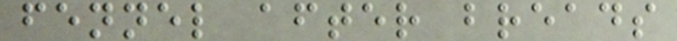fennel after breads
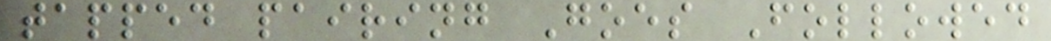tapped pairing Goes Followed
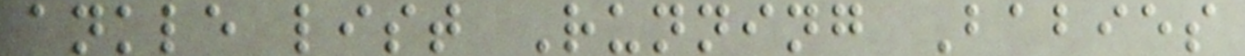ankle list Running Babies
